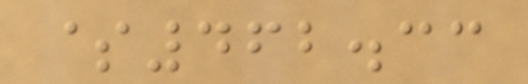$462.33
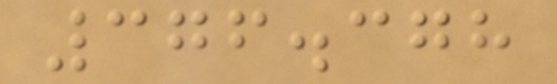376.378
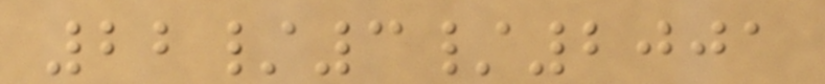22/3/2001
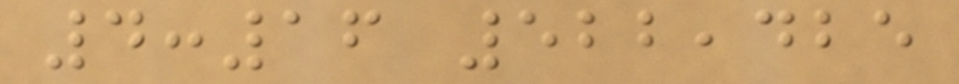4:16 522,425
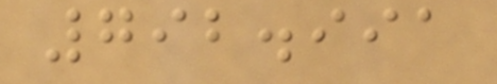792.991
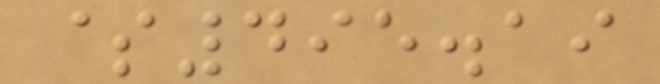$495.19
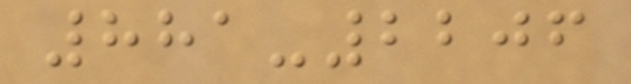881-2206
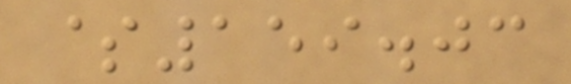$159.03
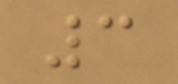3
